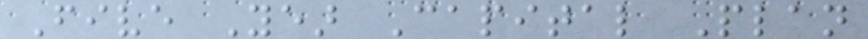Five Year Capital Plan
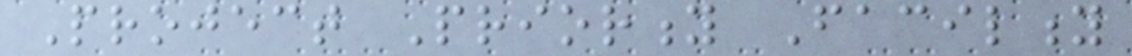Project Priority Facility
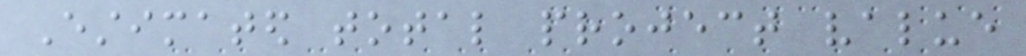Estimated total project value
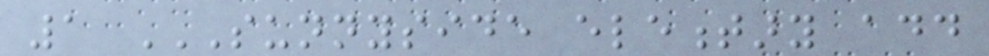1 SUNNYSIDE ELEMENTARY ADD
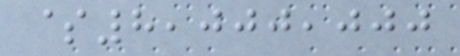$8,000,000
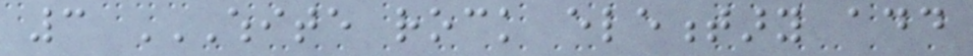3 WHITE ROCK ELEMENTARY ADD
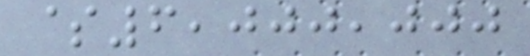$6,000,000
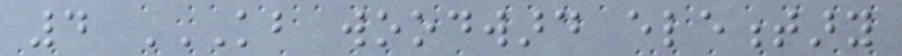4 KB WOODWARD ELEMENTARY
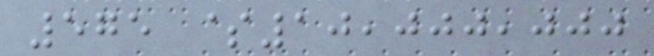575 $10,000,000
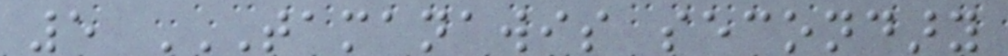5 TAMANAWIS SECONDARY
